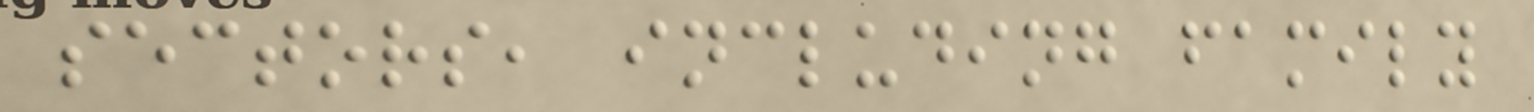sectors, including family
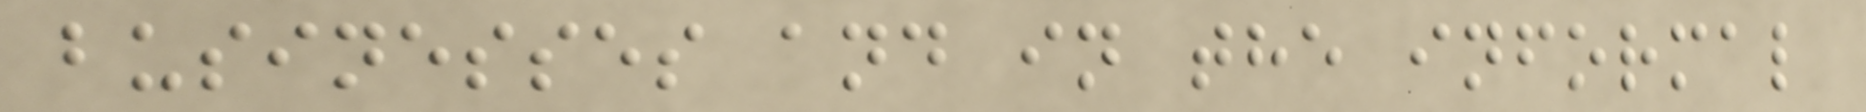businesses and in the informal
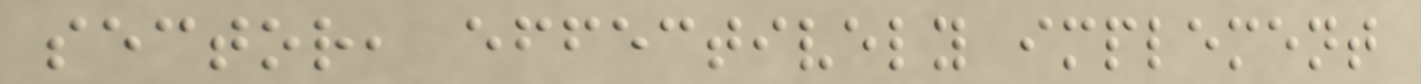sector, effectively implement
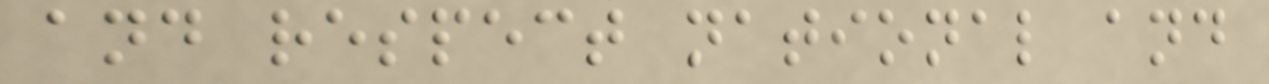and respect national and
